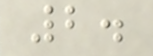2.
